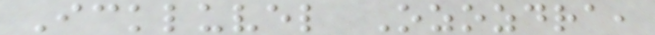Ickluvel Ozozdra,
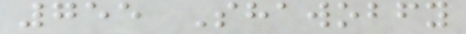755 Shawobfy
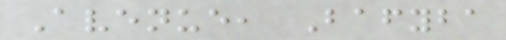Avenue, Bafyba
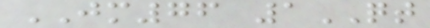JM76 1QT
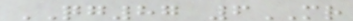QG87 6MR
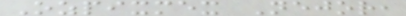Ozpixmex Nejor,
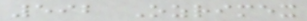592 Ozrimex
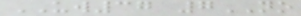UW37 7NO
